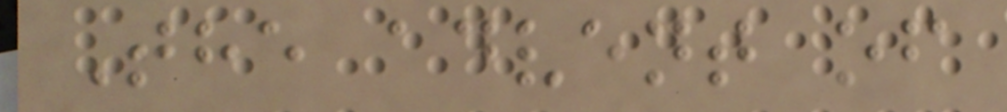The advent of
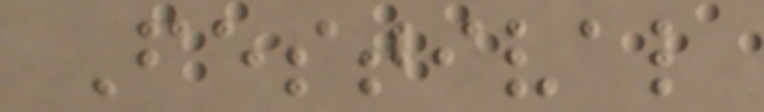Festival
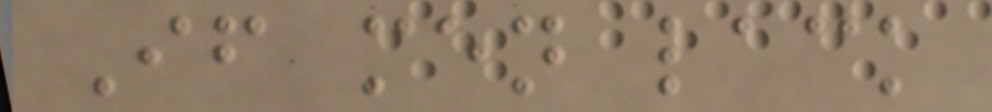If men lack
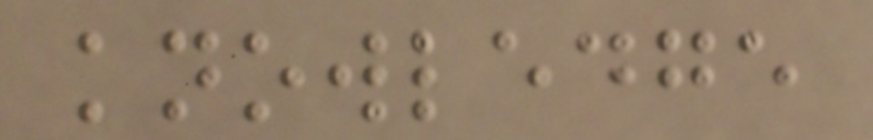knowledge
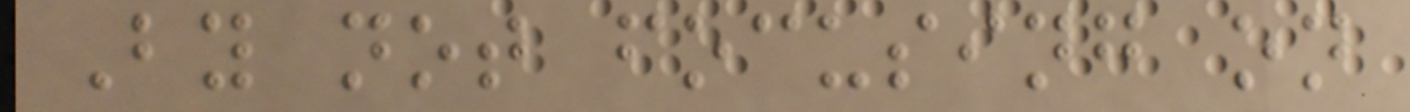By not focusing on
